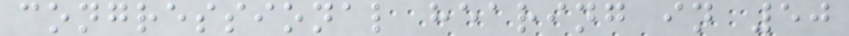congressional hearing in 50
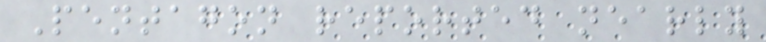Pentagon reported nearly
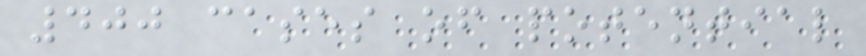400 cases of potential
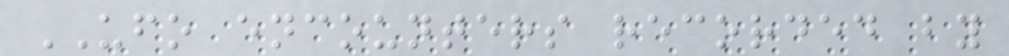UFO encounters recorded by
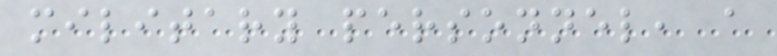military personnel, a
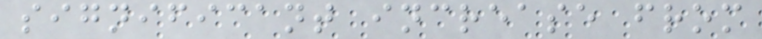significant increase from
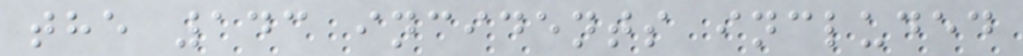the 143 incidents included
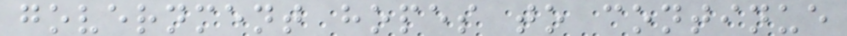government hopes to continue
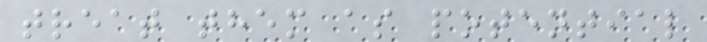treat them as potential
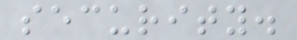security.
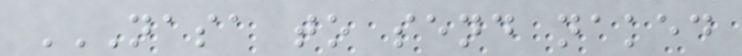NASA TO SEND NAKED
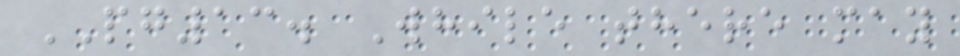PG13. While there may
